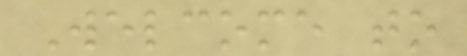Welcome to
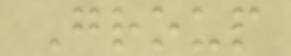Group
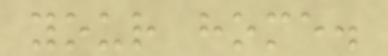your home.
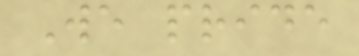We pride
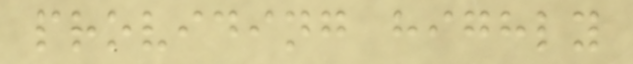providing highly
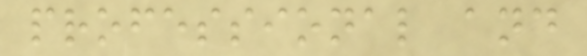professional and
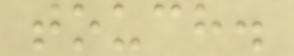touch.
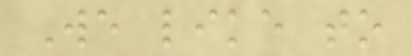We like to
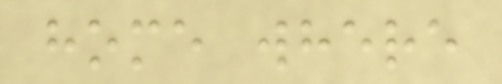home where
